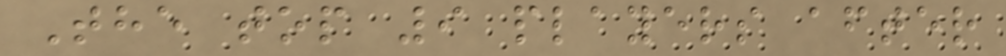The top 9 players after
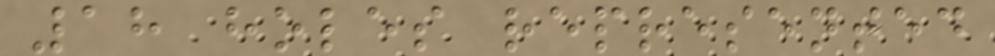18 holes represented
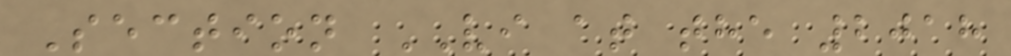Section VI at the 2018
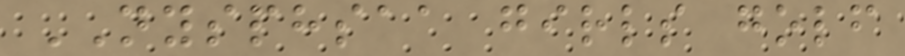NYSPHSAA girls golf
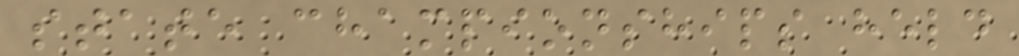state championships held
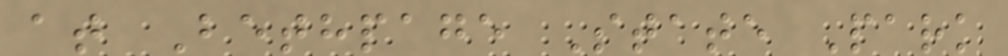at Bethpage State Park
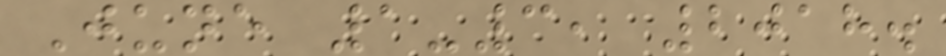June 1-3, 2018.
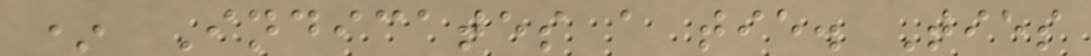* Indicates a tie. Ties
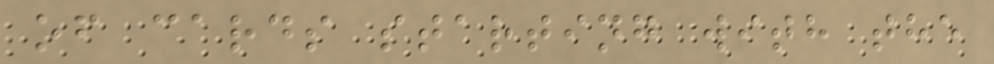of cards starting with the
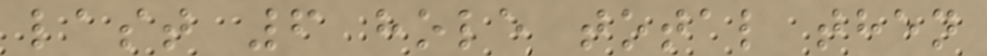last 6 hole total then
